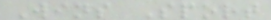Wins Sport
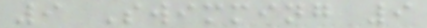9 Swimming 9
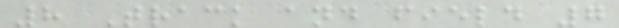8 Track and field 7
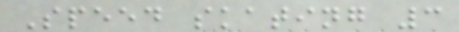Speed skating 3
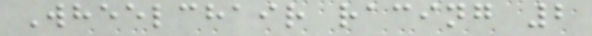Wheelchair racing 2
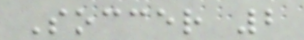Soccer 2
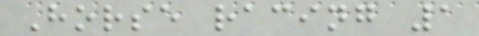Horse racing 1
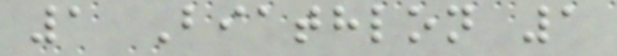1 Biathlon 1
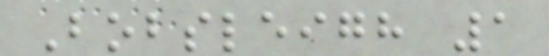Bobsleigh 1
